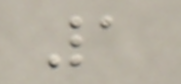1
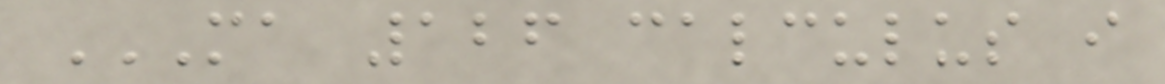MA 126 CALCULUS I
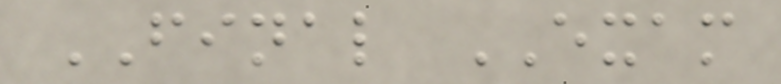FINAL EXAM
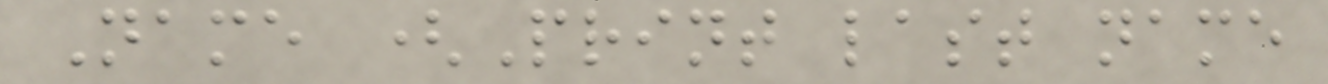Name (Print last name
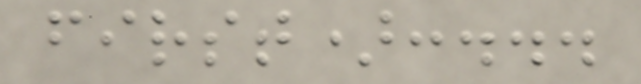first):...
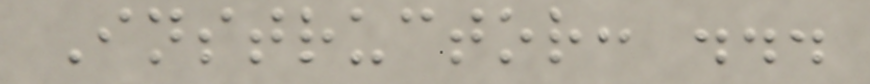Instructor: ...
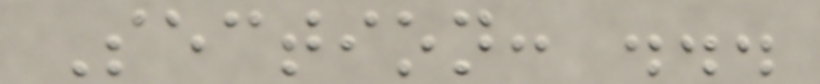Section: ...
